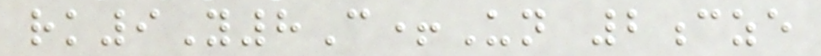rk9Y8C+Un 2cze
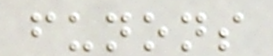funons
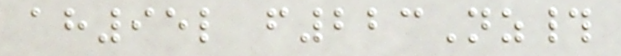ah95l f223Nz#
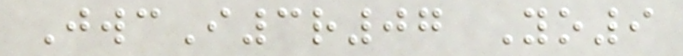JwcI3r07 Yo9
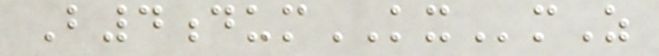B4dumKXmZ
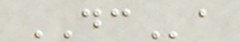DCa
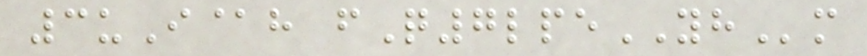3uI@h fQ7lpeYHm
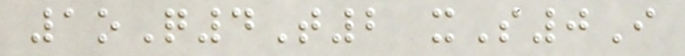1oQ4T2 xS0I
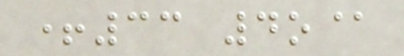+33 4o@
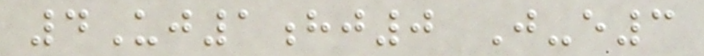4Uj1hj0 J-e3
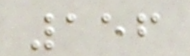156
